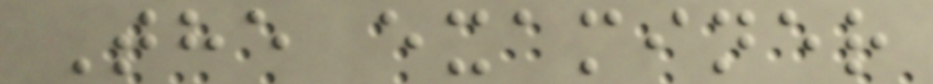The examiner
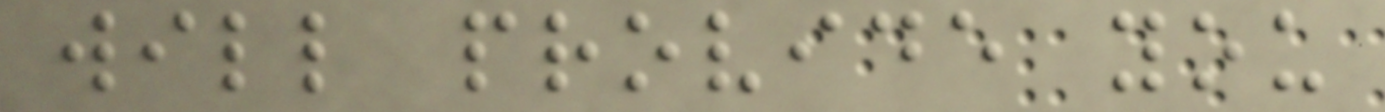will provide you
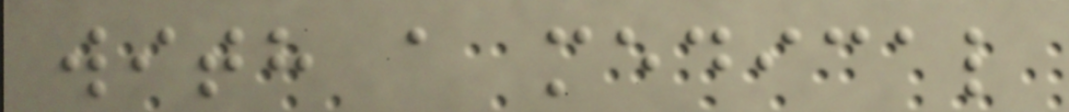with a medical
